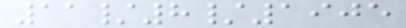11/8/1905
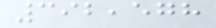392,578
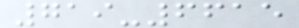719-6615
